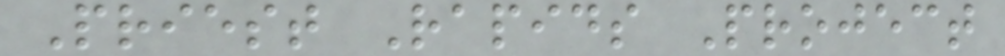Priest Rapids Project
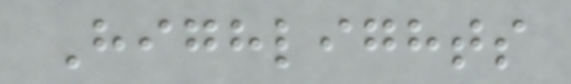Highlights
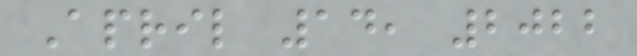April 14, 2022
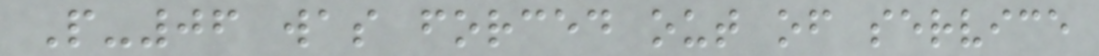P-06 was forced out of service
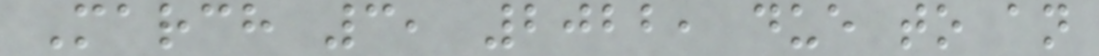March 3, 2022, due to an
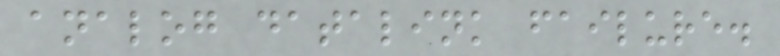analog datalink failure.
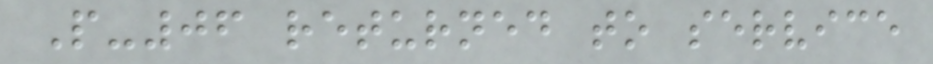P-06 returned to service
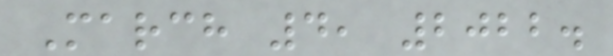March 4, 2022.
